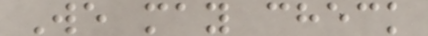We may check
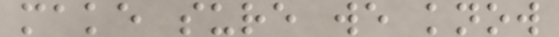make sure we know
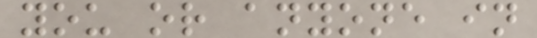you or anyone in
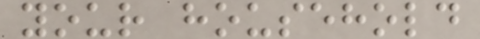your household
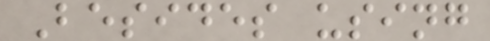Besides using
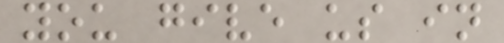you give us in
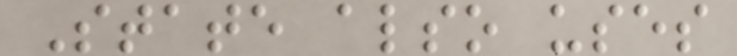State also uses
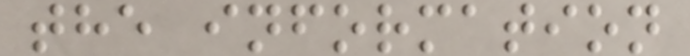the information
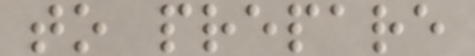to prepare
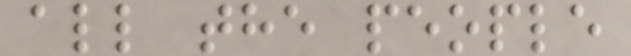all the people
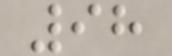98
